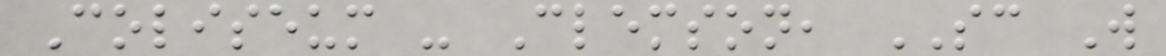Coliseum - Clemson, SC W
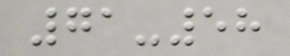71-58
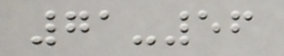71-56
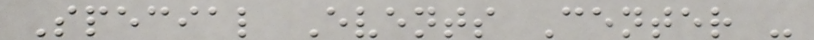Special Events Center -
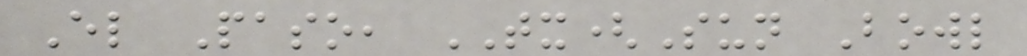El Paso, TX(Sun Bowl
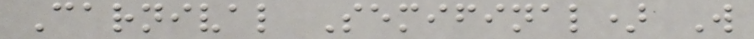Carnival Semifinal) W
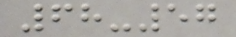68-57
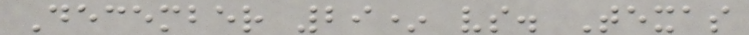December 29* vs. Texas
